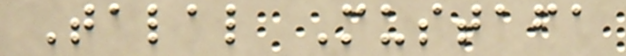Talal Mustafa
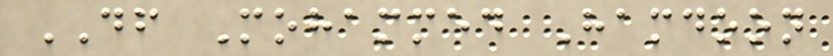DF Mohammed Hamdoon
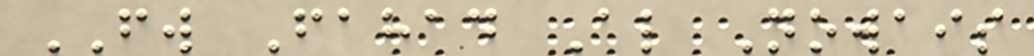FW Fahad Al Nowais
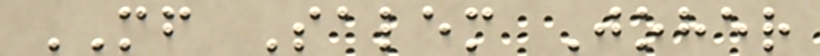MF Salem Joher
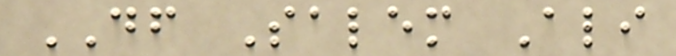DF Salem Ali
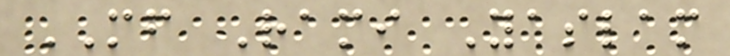MF Rami Yaslam
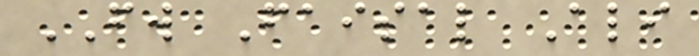FW Faisal Ali
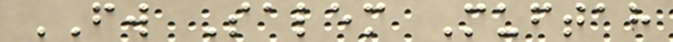FW Salem Muftah
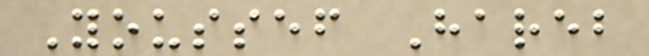Youssef Hareb
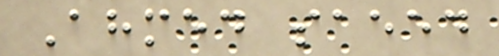Ahmed saeed
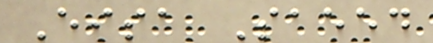Eisa Saeed
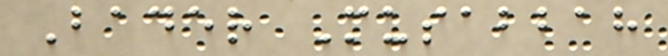Bader Musabbah
